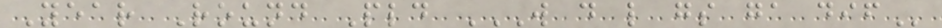Year Round Pld W D L GS GA DIF
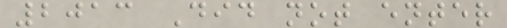2013 Did not enter
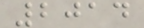2014
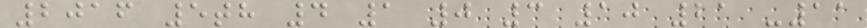2016 5th 4 1 0 3 10 21 -11
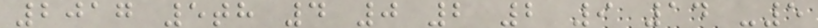2017 5th 4 0 2 2 9 14 -5
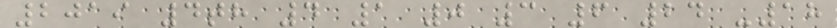2019 4th 4 1 0 3 6 24 -18
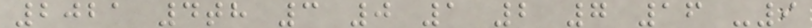2021 4th 3 0 1 2 7 16 -9
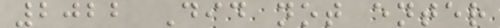2022 Did not enter
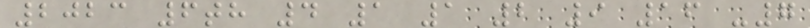2023 6th 4 1 1 2 9 16 -7
